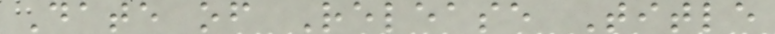Date of Release Title
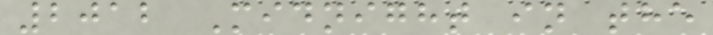2012 Midnight in the
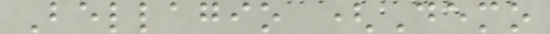Bellagio (Demo
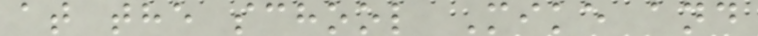at the school Mike and
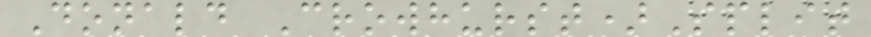Donald Crowhurst)Split
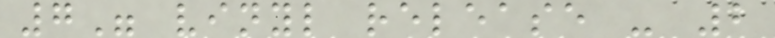7" vinyl release - 2
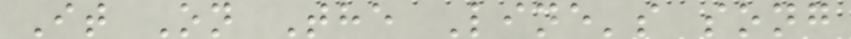It On The Line's song
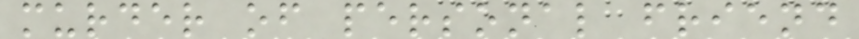murder of personal friend
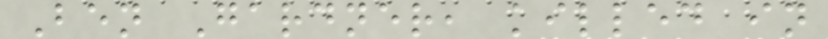Ben Gardner, killed in
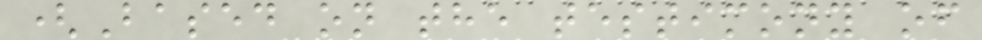(Based on the testimony of
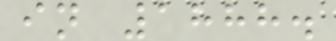in 1888.
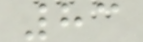83
